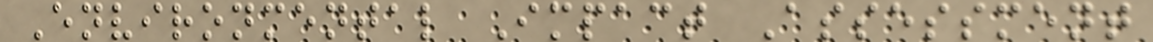Environmental Impact Assessment
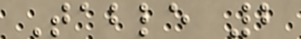Table 2
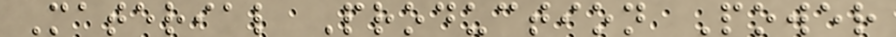Material Production Power
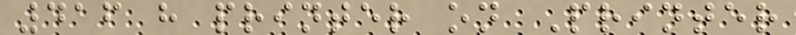416 h printer on Printer
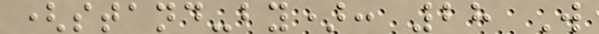(stand-by): 28 W
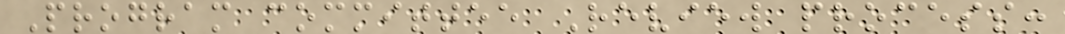Program committee Review process:
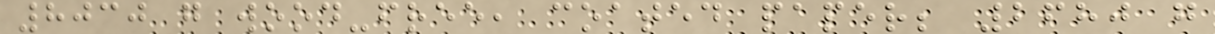8030 g wood-free, coated paper; 2680 g
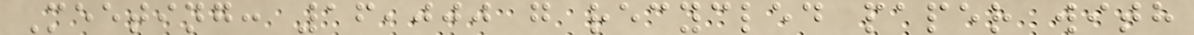Meeting: 16,000 g recycled paper with
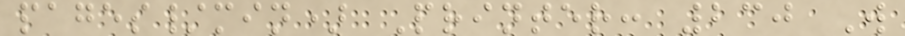pages/min) Printer: 230 W
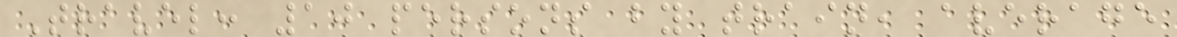Travel: 10 persons by train, average
